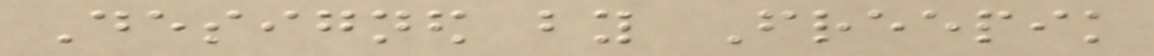Designed by Freepik
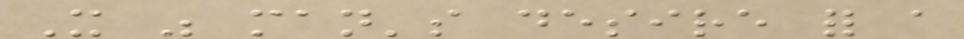It was man's desire for a
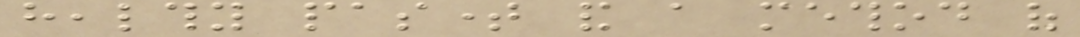healthy pastime and a method of
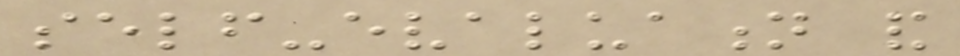self-evaluation and
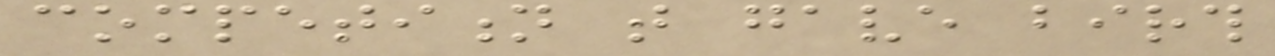competition that gave birth
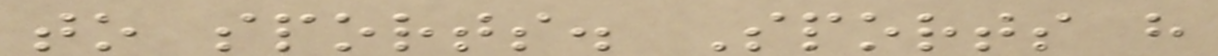to sports. Sports have
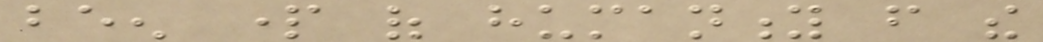been part of humanity from the
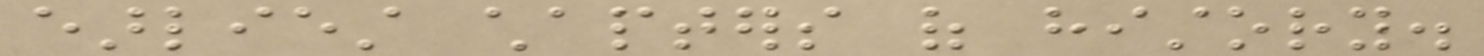earliest chapters of history.
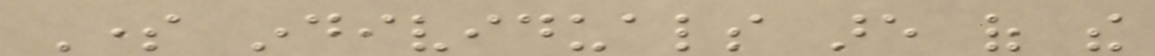Some individuals are of the
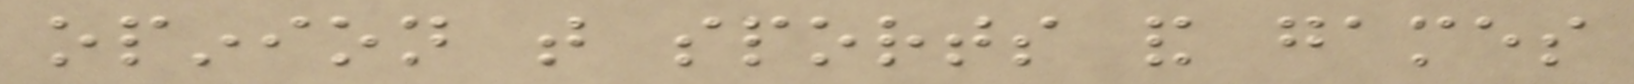opinion that sports and games
